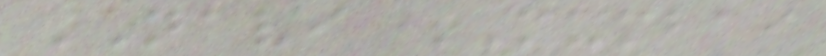NAVI MUMBAI
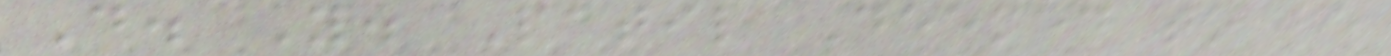D. Y. Patil Deemed to be
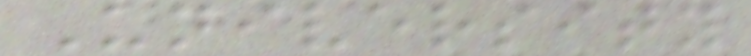University
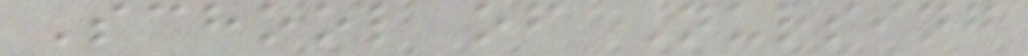School of Nursing
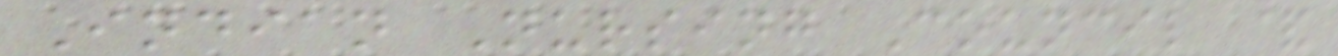Indian Nursing Council &
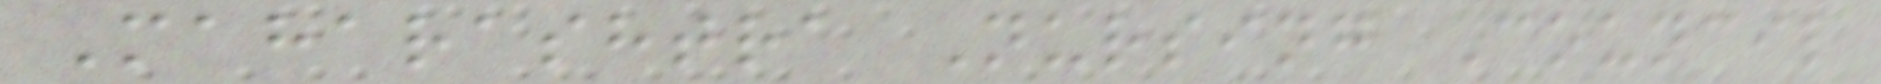Maharashtra Nursing Council
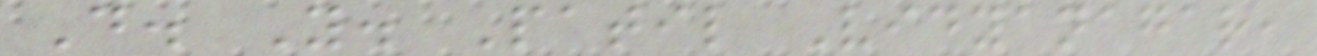D. Y. Patil Vidyanagar,
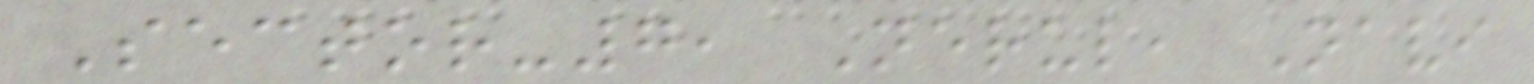Sector-7, Nerul, Navi
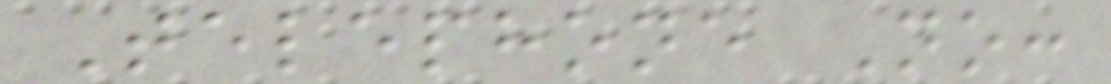Telephone No:
